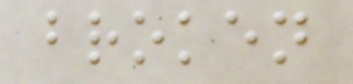broken
